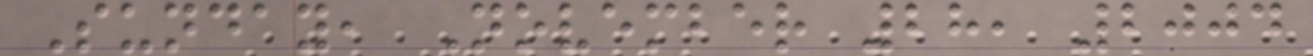Sunday, November 28, 2004
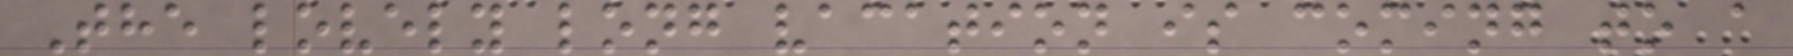The lovely long vacation is coming to a
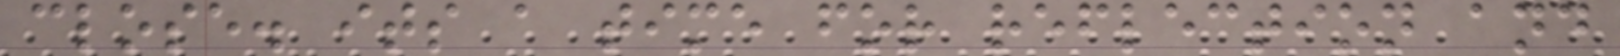close. its a time for reflection and
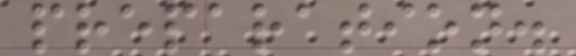preparation.
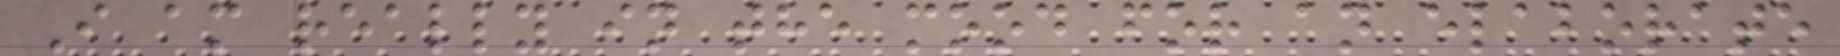I am really in the mood for an elaborate
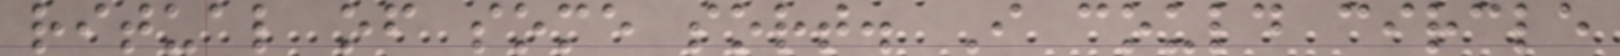ritual of some sort. I could circle
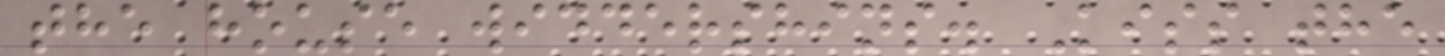the house widdershins. Kiss the
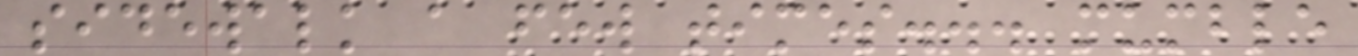sidewalk a few times... mumble
